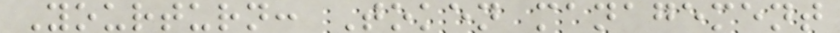Yourturn: Token management
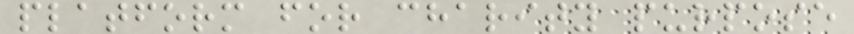platform for charity purpose
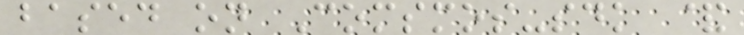based on Comsmos-sdk &
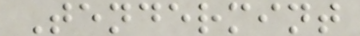Tendermint
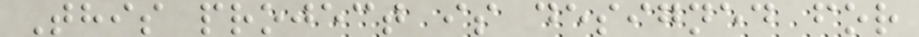This project is designed for
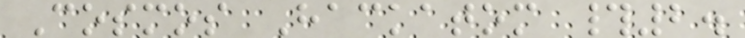Cosmos Hackatom #2.
